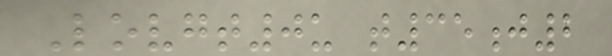Lovgt0u t35j2
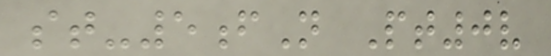st-5fN Pt0v
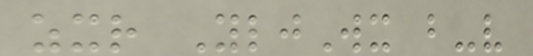zxr YljWx b-v
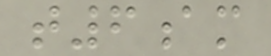t6am
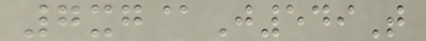7xg@J549T
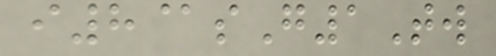i8@sG1Tw
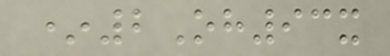*2Oh93x
